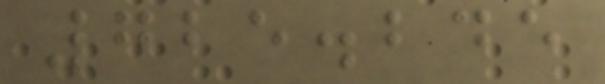725.245
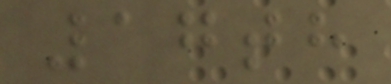17th
